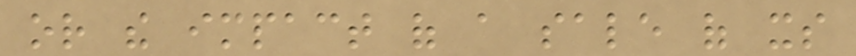or the impact of a sale of its
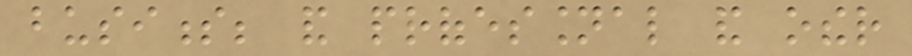business; and professional and other
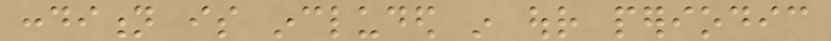condition is included in our periodic
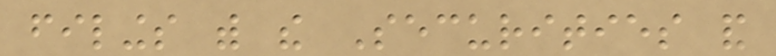filings with the Securities and
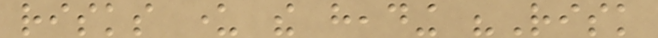risks under the heading "Risk
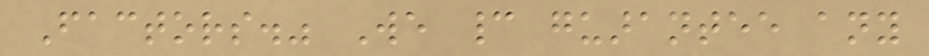Factors." We cannot guarantee any
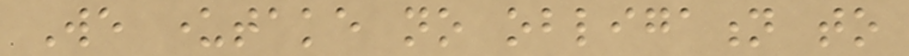We undertake no obligation to
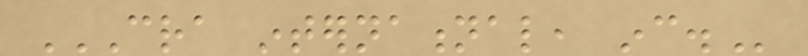CRA INTERNATIONAL, INC.
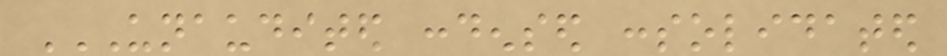UNAUDITED CONDENSED CONSOLIDATED
